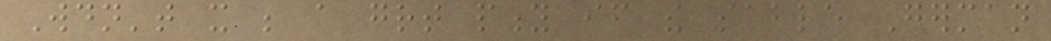Wouldn't it be a great pity if the sable German
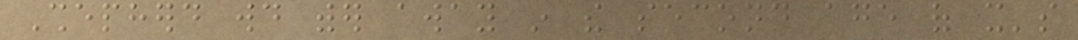Shepherd would wither away in the second age of it's
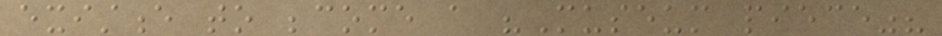existence to become a "Museum piece"?
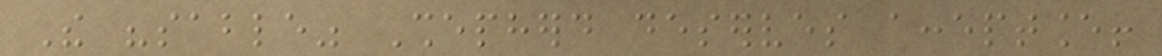The "sable" Shepherd deserves acceptance!
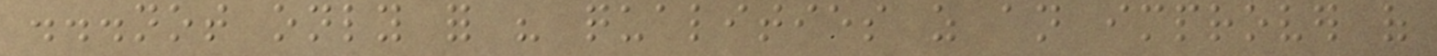...not only for his qualities as an improver of
